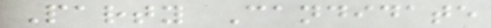Party Candidate
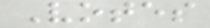Votes
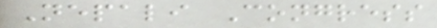Nepali Congress
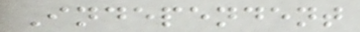Independent
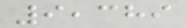9,389
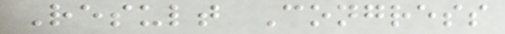Result Congress
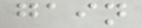gain
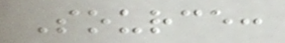Source:
